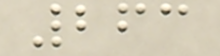263
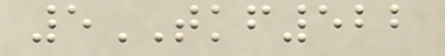5TKF522
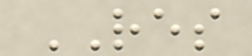RES
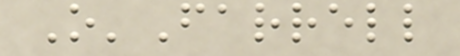O'Farrell
